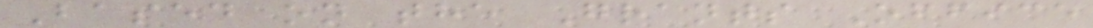Based on the Grants Office
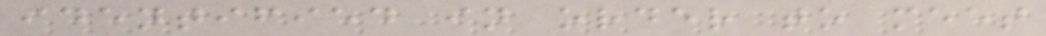identified in order to meet
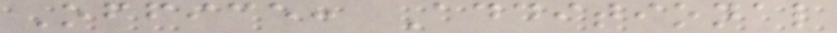Office: Additional
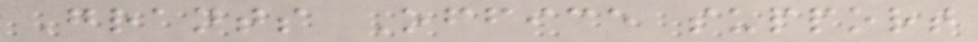Grants Office support
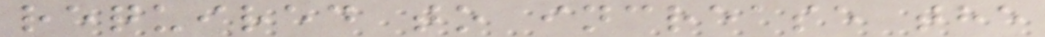required to increase the
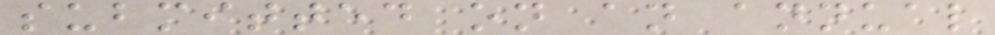submitted on an annual
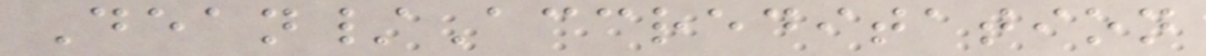Dean/Accreditation
